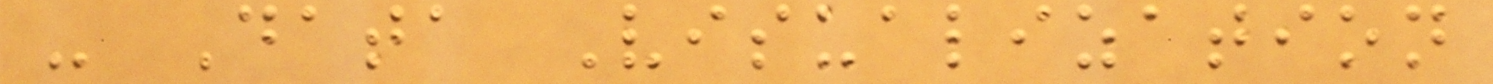- Data Visualization
